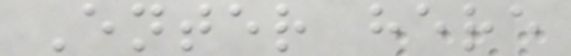Enter here
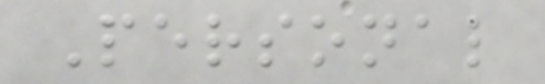Personal
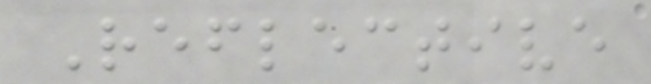Reflective
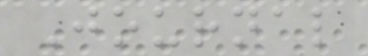Journal
